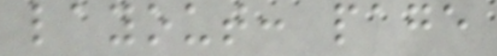layout: page
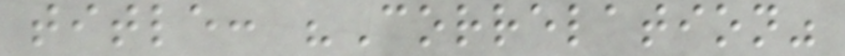title: "Correlation"
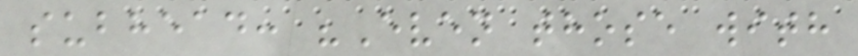subhead: "Even those with
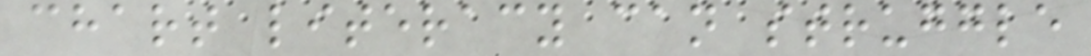chart literacy can struggle
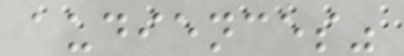audiences"
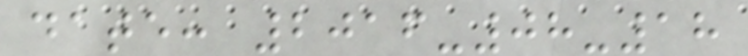date: 2016-08-18
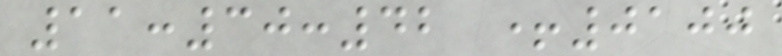11:30:42 +0100
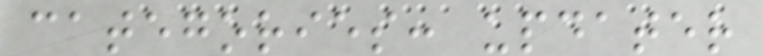categories: updater
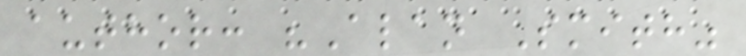author: "Alan Smith"
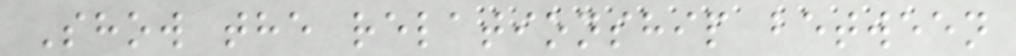Show the relationship between
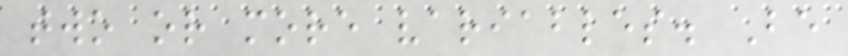two or more variables. Be
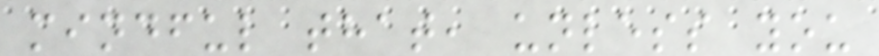mindful that, unless you
